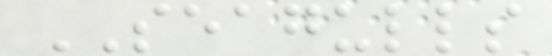SEAGULLS
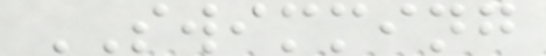SWIMMING
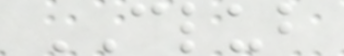CLUB
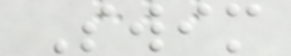Swim
